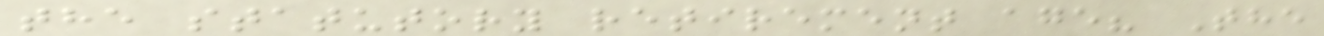the statutory retirement age? The
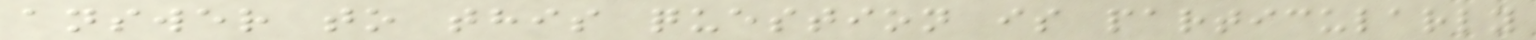answer to this question is particularly
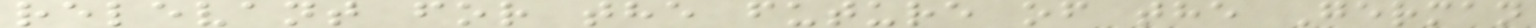relevant for the future of the German
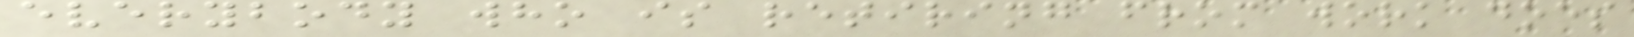everybody who is retiring from work does
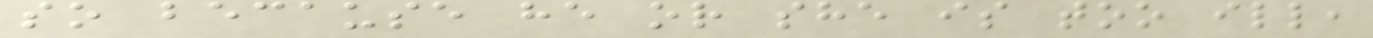so because he or she is too ill,
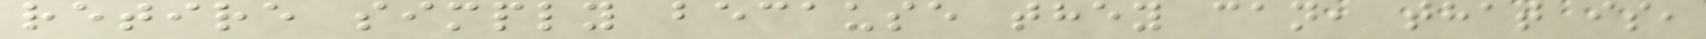retire simply because they can, that is,
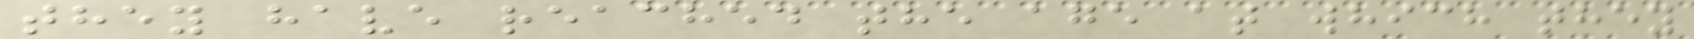they have reached the age at which they
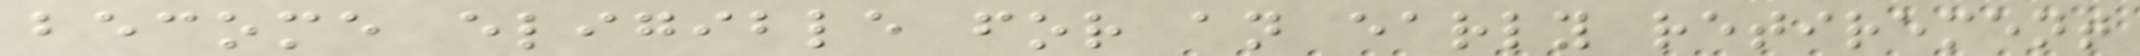become eligible for an early retirement
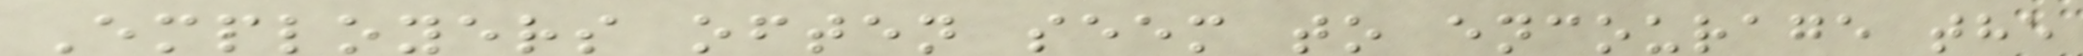Employers often seem to encourage the
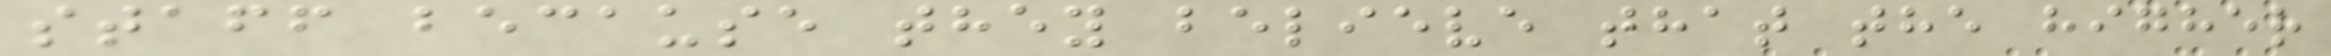staff because they believe that the higher
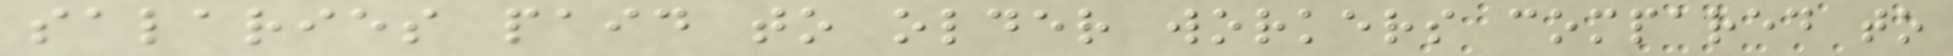salaries paid to older workers compared to
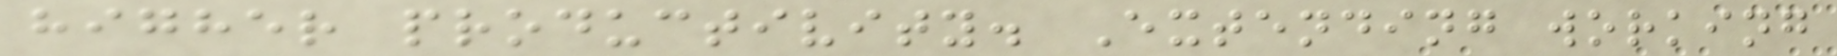higher productivity. Extending working
